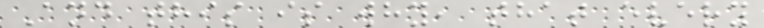And this is why, that every
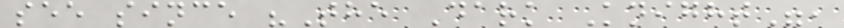see since "The Dark Knight",
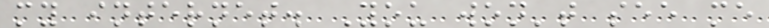my internet. You won't see me
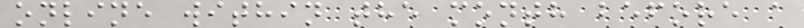online within the month before a
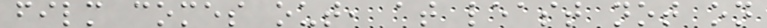film comes out, at least not on
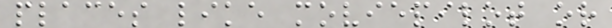places like moviepilot or
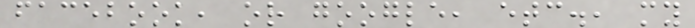facebook, or google, etc., my
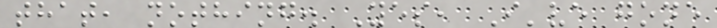that, nothing. Yes, I've gone
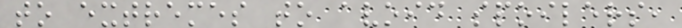to extremes to avoid spoilers,
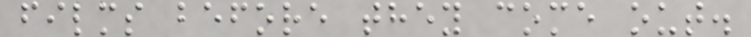films before they come out.
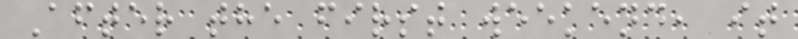After the first weekend, it
